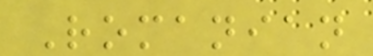Romanian
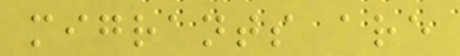migrants are
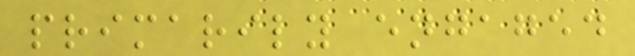primarily engaged
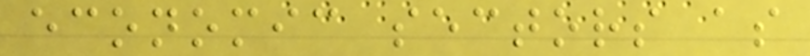economic sectors as
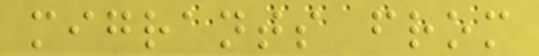migrants from
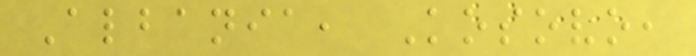Albania, Kosovo,
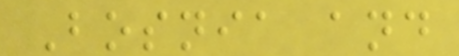Bosnia and
